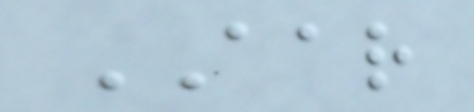AAR
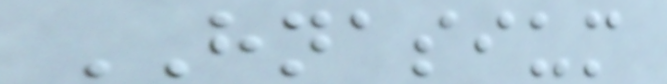HNASIUM
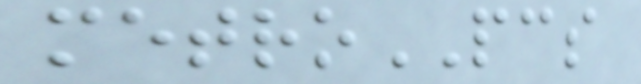metroPCS
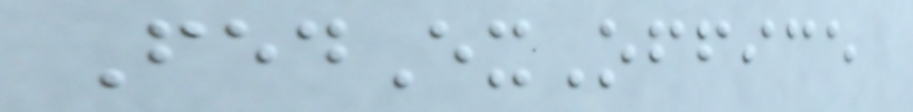FedExOffice
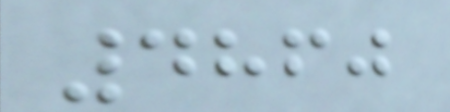4860
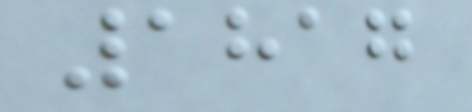1817
